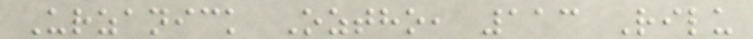Urzanick Oztho, 113 Rilu
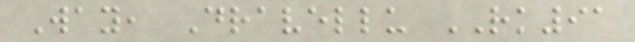Way, Dravellu RK91
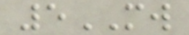5MW
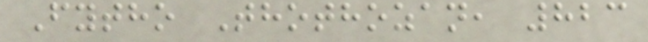Fytho Thothozan, 823
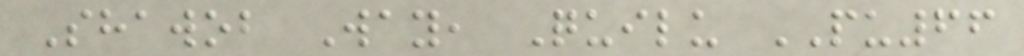Shawob Way, Quilu PU66
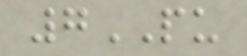7PU
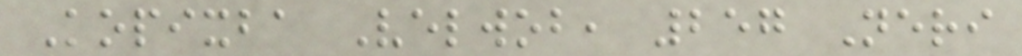Kopixba Velwob, 257 Neri
